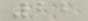22
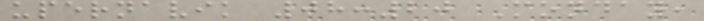upernavik 08:20 Monday,
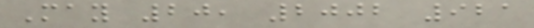May 20, 2002 921
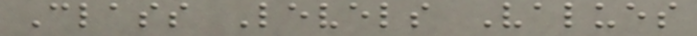Class Levels Values
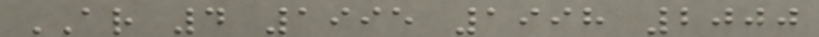AR 4 1995 1998 2000
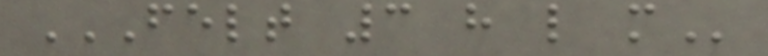FELT 3 H L M
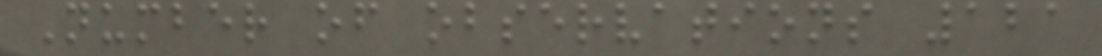Number of observations 121
